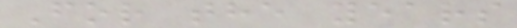For the years
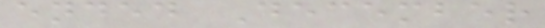ended December
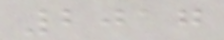2017
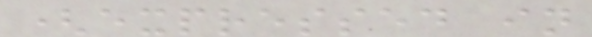(expressed in
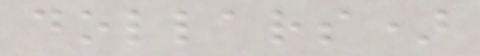dollars)
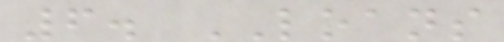6. LOANS
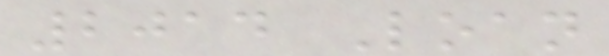2014 Loan
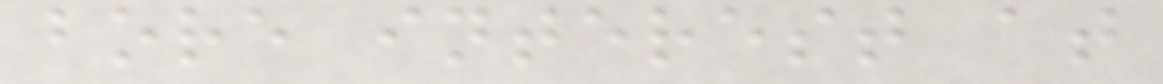bore interest at
